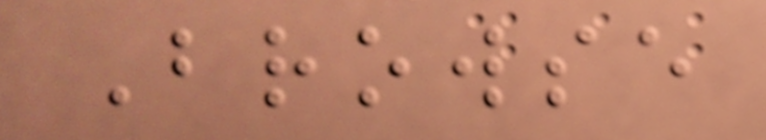Browse
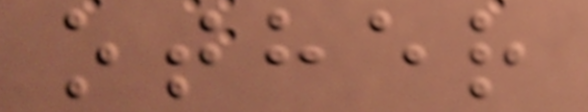other
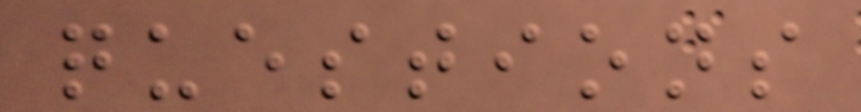questions
